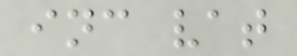inc vat
